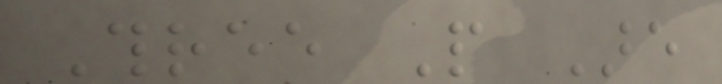Three People Are
